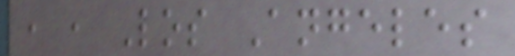, , Los Angeles
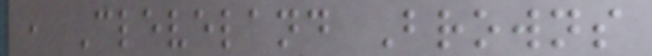, Cleveland Browns
